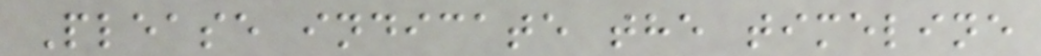Please indicate the timeline
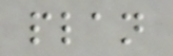plan
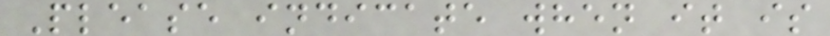Please indicate when it is
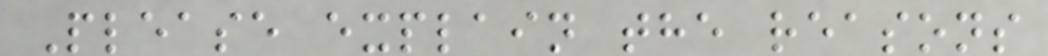Please explain the reasons
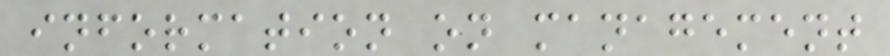information on management
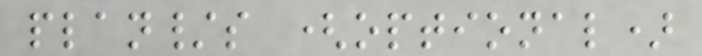plan/s (optional)
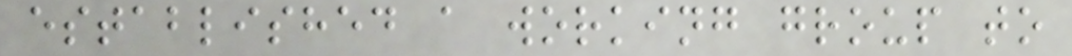established a working group to
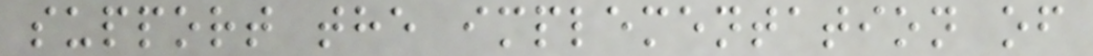support the implementation of
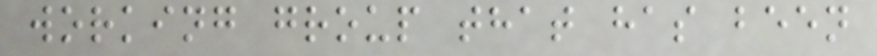working group that has been
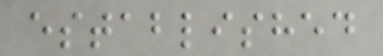established
